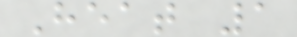Heat 1
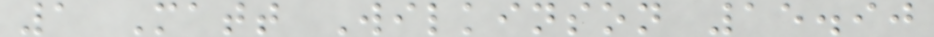1 Matt Wilkinson 15.90
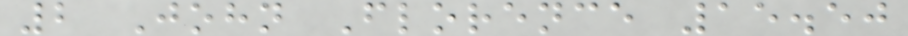2 John Florence 15.50
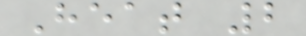Heat 2
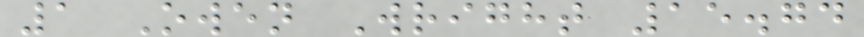1 Owen Wright 15.74
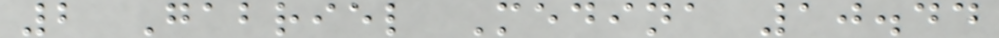2 Gabriel Medina 10.44
